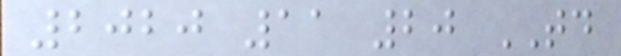2020 11 20 TD
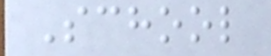School
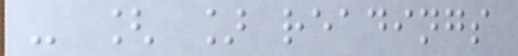- [ ] readings
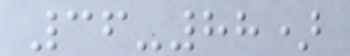36-88)
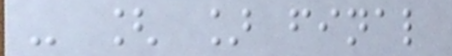- [ ] final
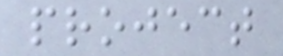project
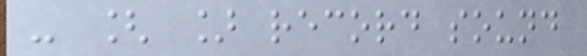- [ ] record sound
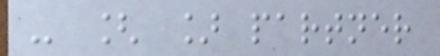- [ ] partner
